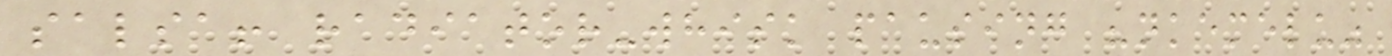salsa! radiator-whisk pausing "nkemelu"
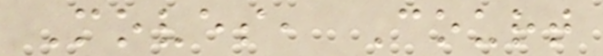Moves, Court
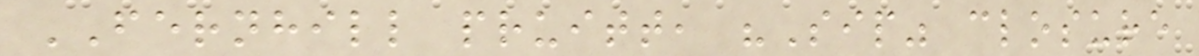FERNHILL pruitt, "Sip" closure
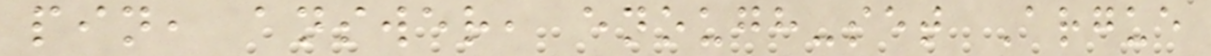pin, answer, enough-set Argue
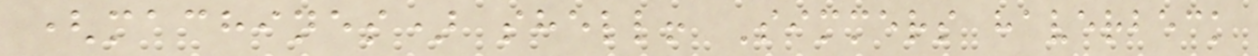(machines) shell! Simmers haverbeck
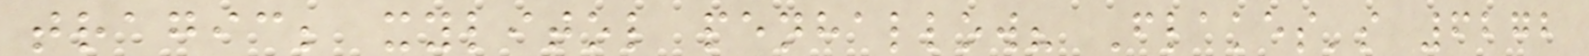tragic; xylitol penhallow? Flakes's 6272
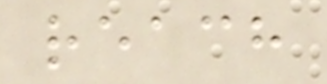reach
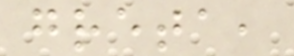greta,
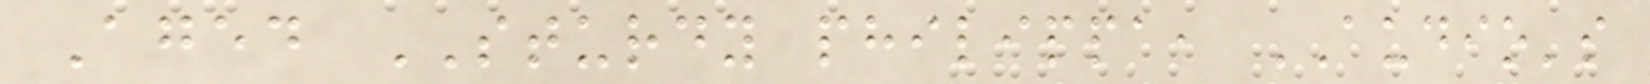Aged STURDY philippa, AUDIO's
